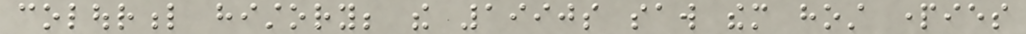colourful history; the 1990s saw them host parties
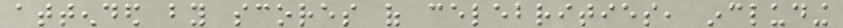attended by scores of celebrities, including
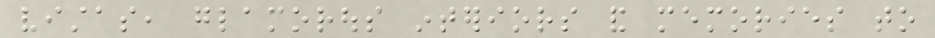vistas, glamorous interiors and memories to
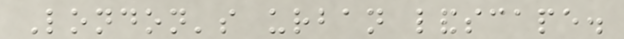London's urban landscape.
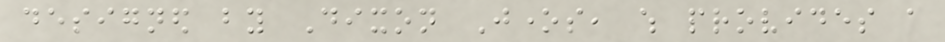designed by Dixon Jones, which provides a
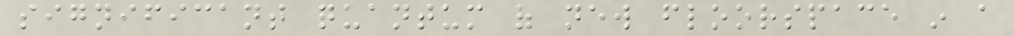significant quantum of new floorspace in a
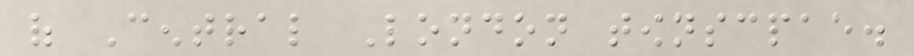of Central London townscpae.
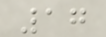17
